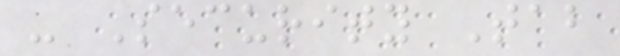- Security Tab
